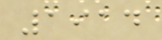1914
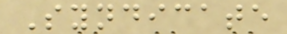Syndicate
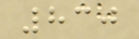830
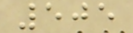505
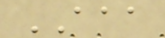AAA
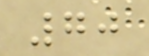70
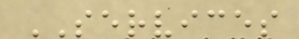SERVICES
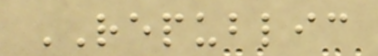REPUBLIC
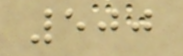500
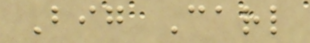Big Carl
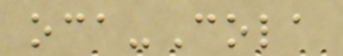oca-Cola
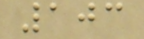103
